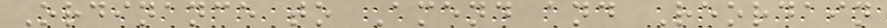Ordinance to Amend and Reordain
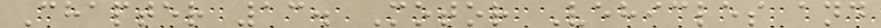Chapter 13. Motor Vehicles and
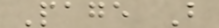Page B
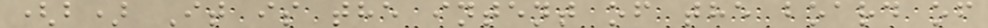(b) It is the intent of the board of
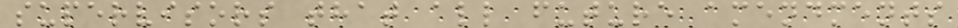supervisors that all future amendments
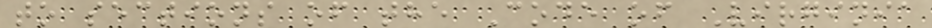to sections of the Code of Virginia
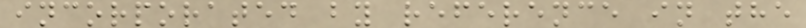incorporated by reference in the
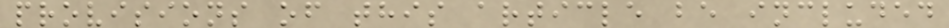provisions of this article be included
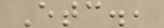Etc.,
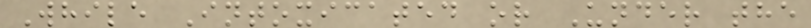While Intoxicated or Under the
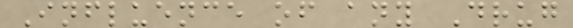Influence of any Drug
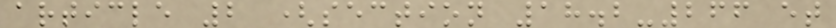article 2 (section 18.2-266 et
